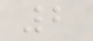2
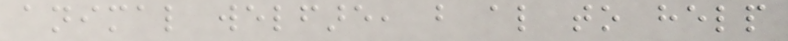animal welfare, but also to help
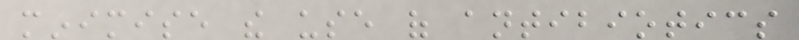minimise the use of antibiotics
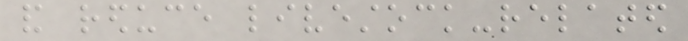and reduce livestock-related
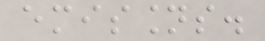emissions.
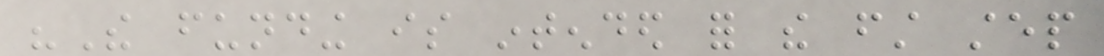"The funding is intended for the first step
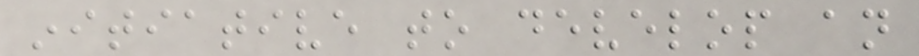initiative to develop an
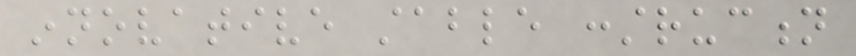innovative stable construction
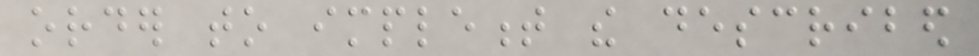order to implement the described
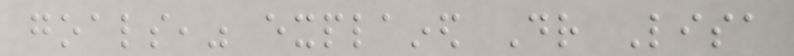goals," explained Dr Lisa
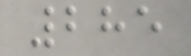285
